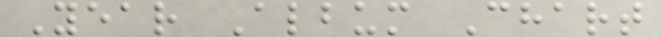Year Album Chart
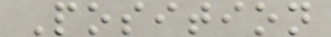Position
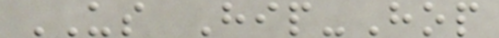US Hip-Hop
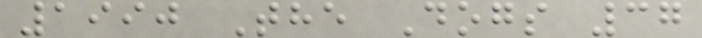1990 The Dogs 37
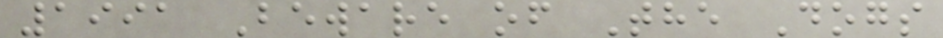1991 Beware of The Dogs
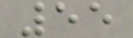55
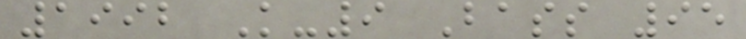1992 K-9 Bass 95
